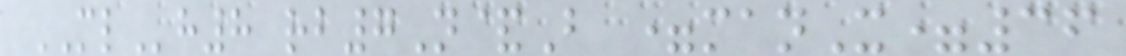MLh8 rb7N&B =manX=36
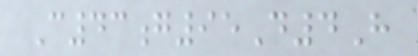C43g95D4H
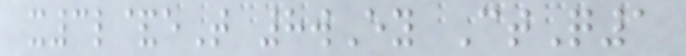x3l&eT 8wEy CtQ1
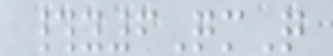#y6QmQ
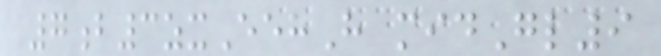7b3zxEehH midGl9
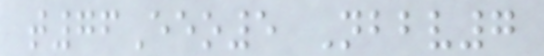t76Eeo5 Nbbv7
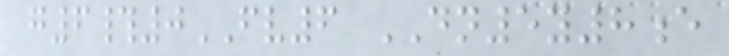g6#0FV6 DN5y8e
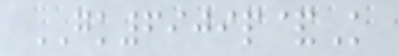GK6909p&K
